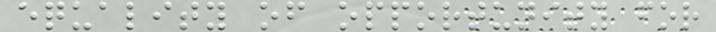equality of opportunity for
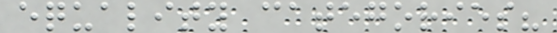equality categories?
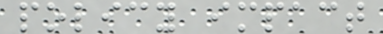policy impact
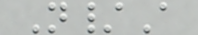N/A
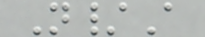N/A
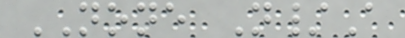NONE N/A
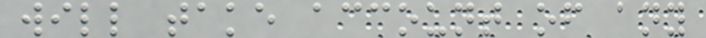will take account of any
